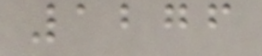1276
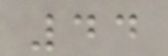44
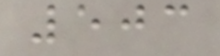503
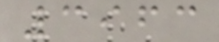3963
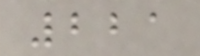221
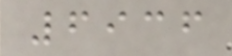6936
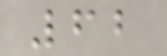62
